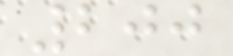200
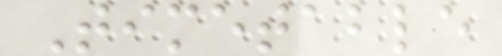Timetable
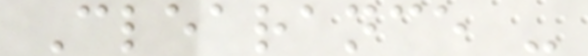Clearance -
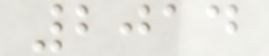2014
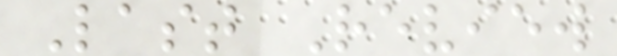Last Review
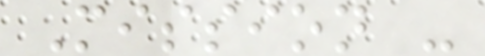Mission -
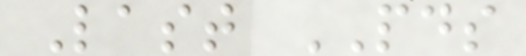Last PDS
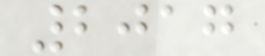2017
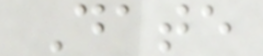Date
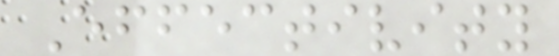Effectivity
